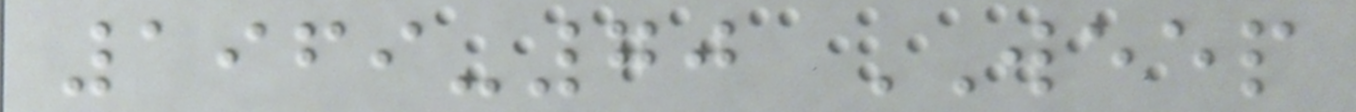1969-70 WEEP
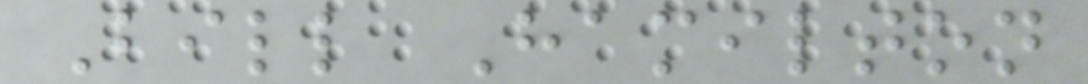Bill Hamilton
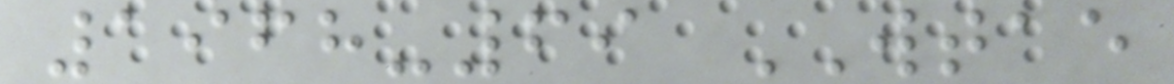1968-69 WTAE
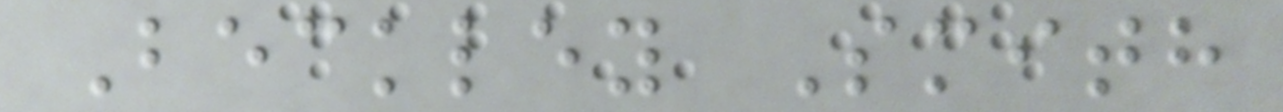Beckley Smith
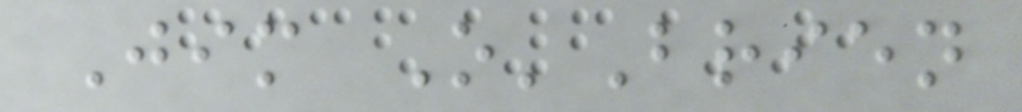Jim O'Brien
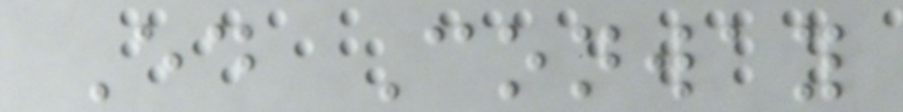Ed Conway
